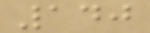140
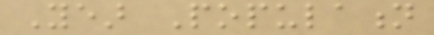Year Population
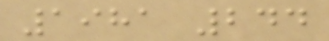1981 244
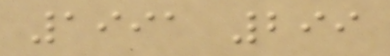1991 299
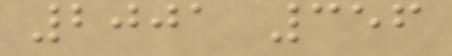2001 356
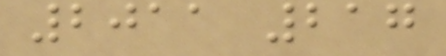2011 217
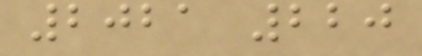2021 220
